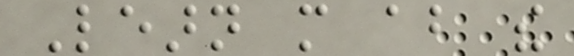Learn more about the
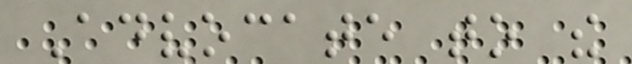Advocate to the
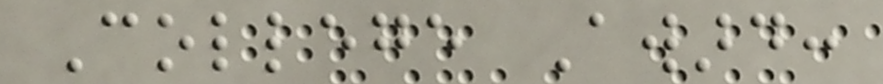College Award:
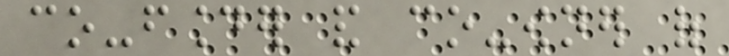co-founder and co-owner of
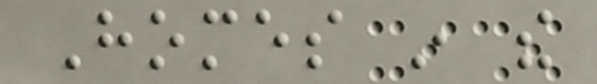Homes in the
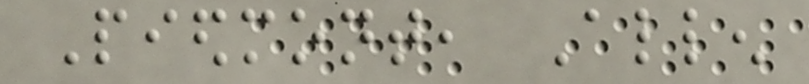Piedmont, Allen
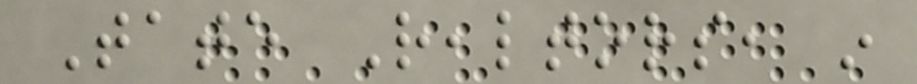Tate Realtors, in
